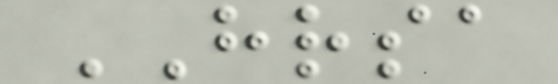HRSA
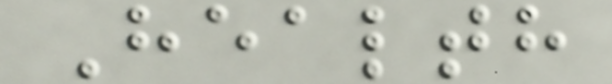Health
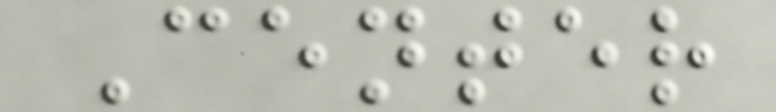Center
